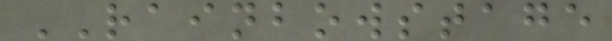RAINBOWSTAGE
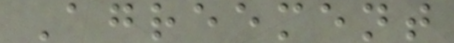Agreement
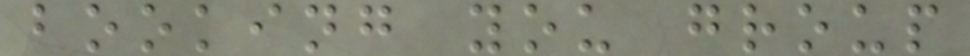booking you group
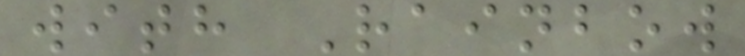with Rainbow
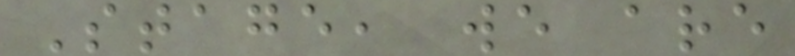Stage, we are
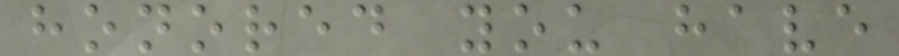honored you have
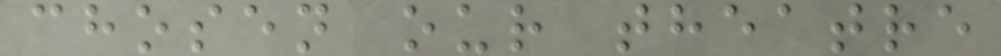chosen our theatre
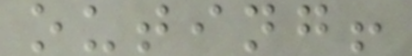outing!
